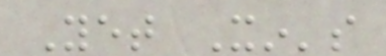Yet Xin's
